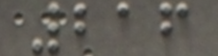216
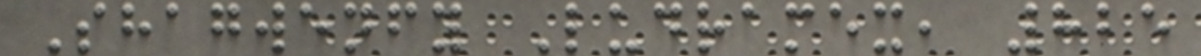Shagwenfy Ludramex, 825
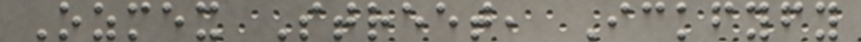Ozmex Street, Ickfyfy
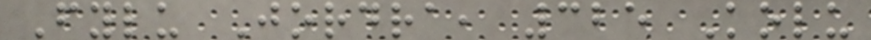Fylu Jordra, 325 Kolu
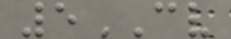5CV
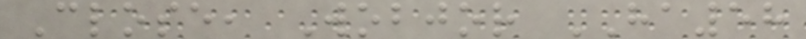Close, Wobjor HA58
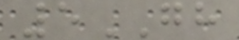5GH
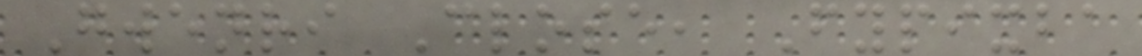Gwenri Close, Fypixba
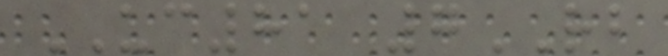UC81 7RB
